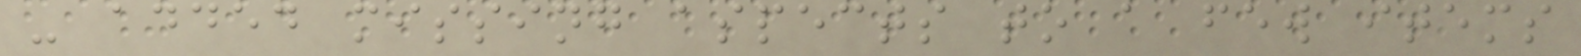- added missing aspects to a few items
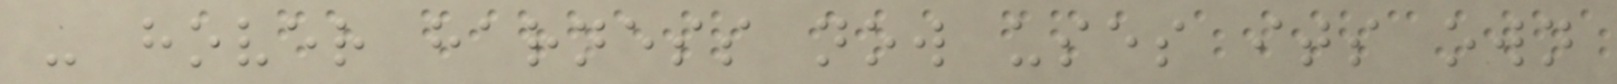- hover harness now uses its own
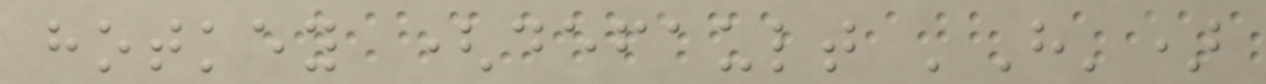hotkey (default 'H')
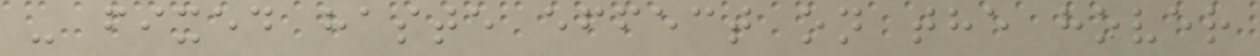- fixed haste effect on the hover
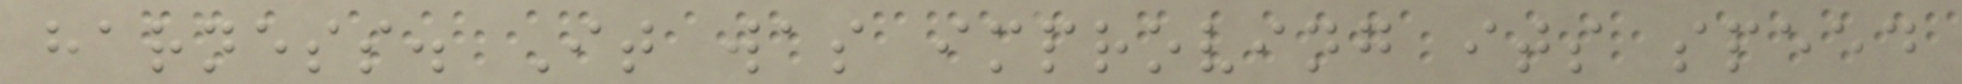harness. It was improving its speed
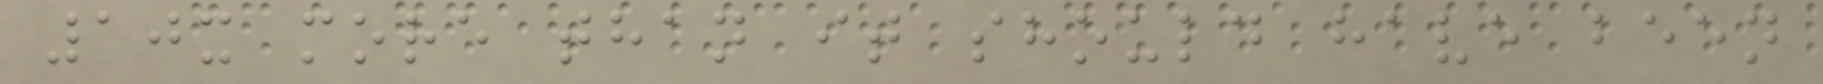10x more than it should have been
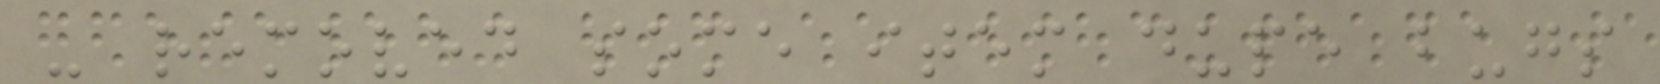- removed some item dupe bugs
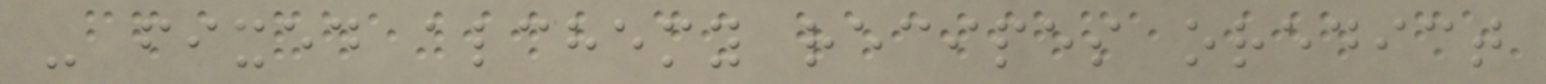- fixed alchemy recipes oredict
